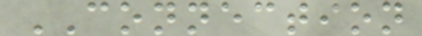CONNECTION
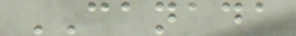CANADA
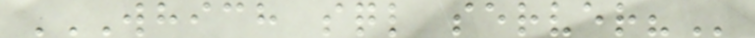WHICH SQL SERVER?
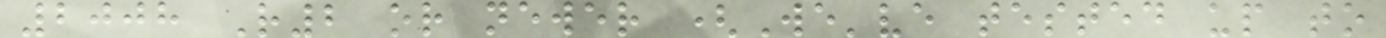2008 R2 or newer (We've tested up to
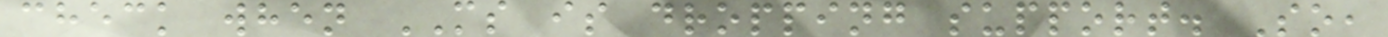check when MS is dropping support. So,
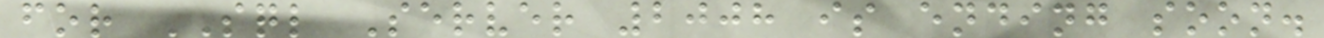for SQL Server 2008 is ending soon.
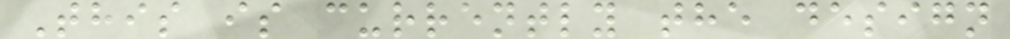This is currently the design
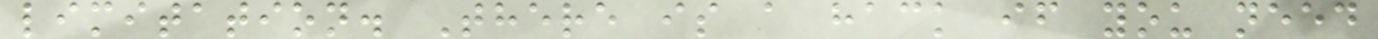limitation. There is a hack if you need
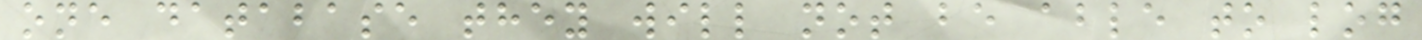one database they will not be able to log
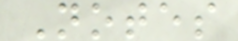Notes
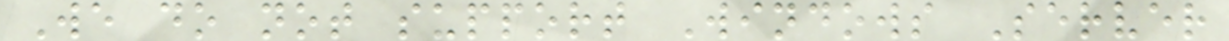We do not support Windows Server
